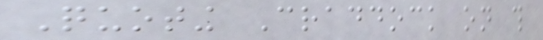Quoting Craddock on this
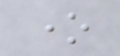one
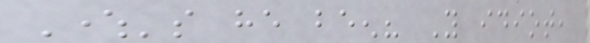Where's he been? You idiot,
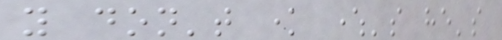you don't know where's he's
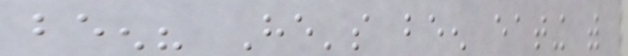been? He's been eating with
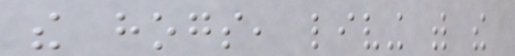the hogs, living with the
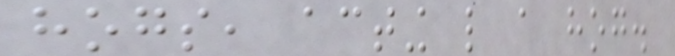hogs, acting like a hog.
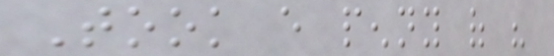Took every penny of his
